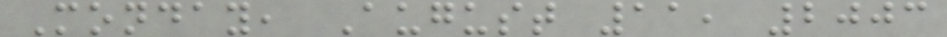Monday, August 11, 2003
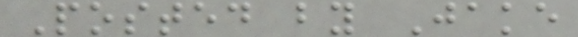Posted by Jake
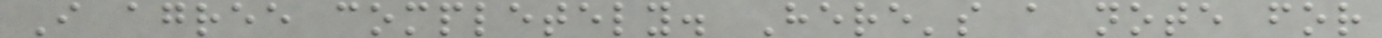I agree completely. Here's a note for
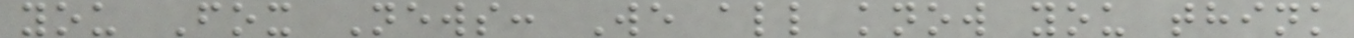you Fox News: We all know you think
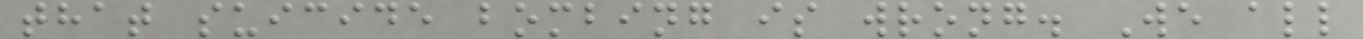that suicide bombing is wrong. We all
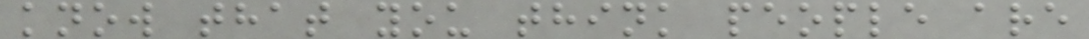know that you think people are
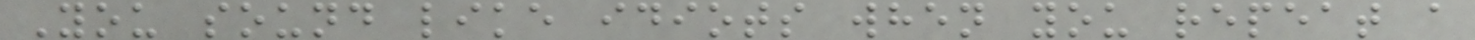You sound like idiots when you repeat a
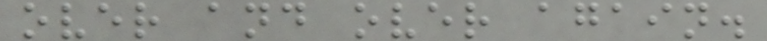over and over again.
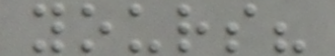yours?
